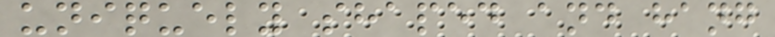uniquely shaped and hang
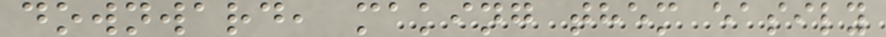downward, making them easily
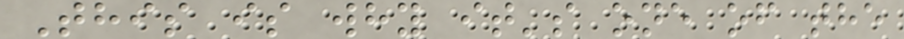This is why it's one of the
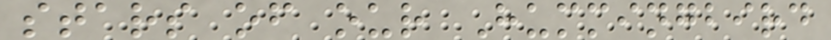stars of our Hummingbird
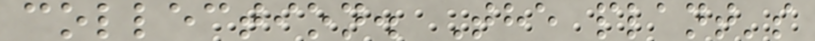collection. The plant's
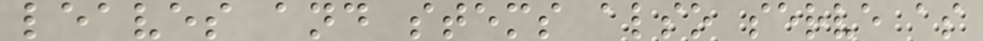leaves and stems also serve as
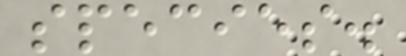species.
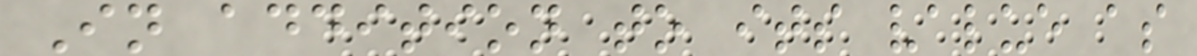In addition to its value as
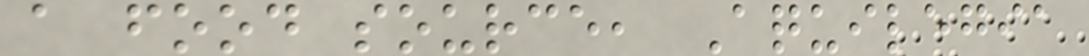a food source, Aquilegia
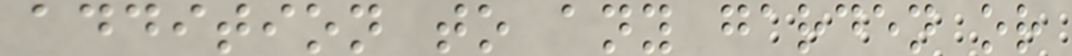addition to any garden or
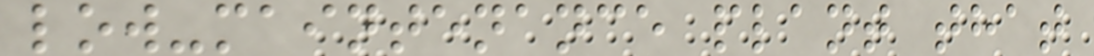low-maintenance plant that
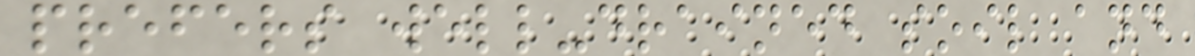prefers well-drained soil and
